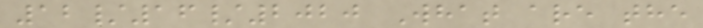12/16/2020 What are the
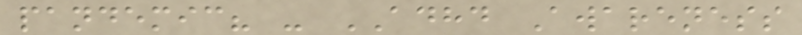pandemic? - ADHD Awareness
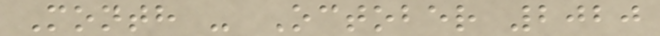Month - October 2020
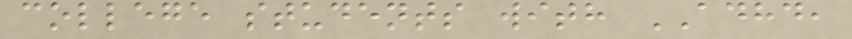college students with ADHD,
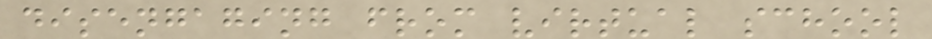disengaging from virtual school
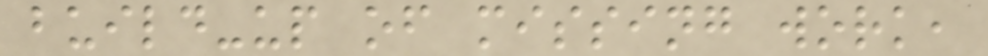build-up of missing work,
